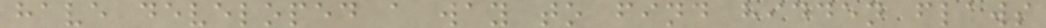have developed a way to find hidden flaws
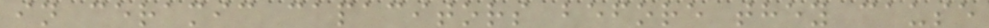in ceramic capacitors before they cause
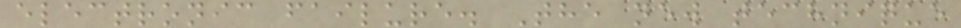electronic failure. The new technique
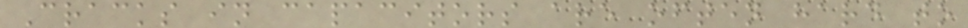Cracks in capacitors are often hard to
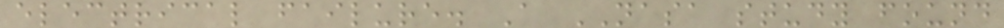electrical failure. A NASA study found
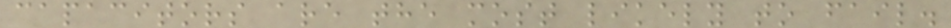capacitors are the most likely to fail.
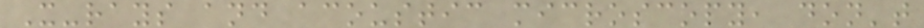X-rays and acoustic microscopy, don't
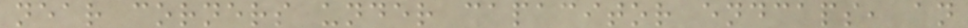near corners under capacitor endcaps, an
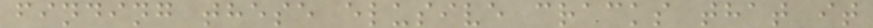finding these elusive cracks that it
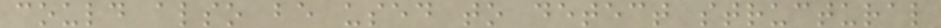could also be used to detect structural
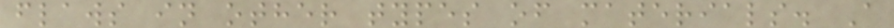flaws in other types of materials. A
